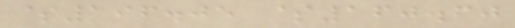$196.05 $160.60
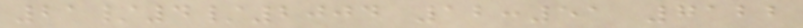21/4/2004 12:51 7122
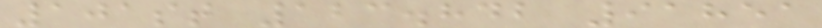101st 123.842 91851
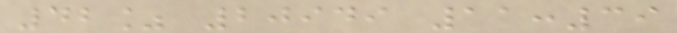42% 20949 11:39
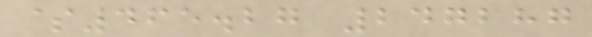$465.27 247287
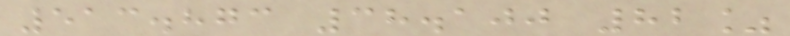513.873 38.100 82%
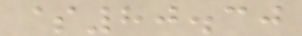$80.30
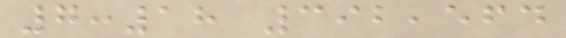7:18 392,564
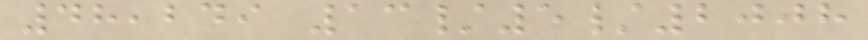48,249 13/5/2008
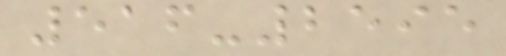516-2595
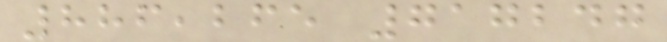886,265 717247
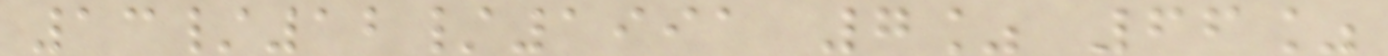13/12/1991 7% 66%
